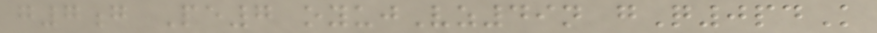g7g Pe7 oyujVz49n gQ0pdK
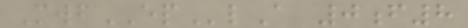MwfEPlA 0f8
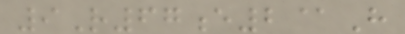9R67e2@H
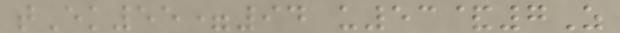tEk55=94 u53&7Z
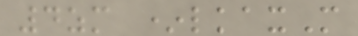4zm *lkaxM
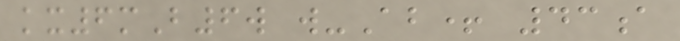kx6mB6w w-Ab+ 43a
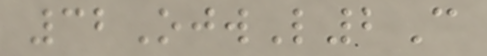32OjwL2C
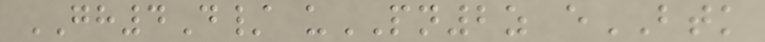GH4D/ uPN2z eBTK
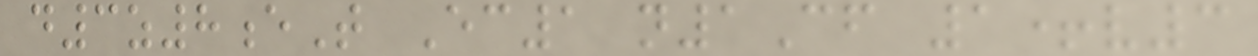d3z8eT Ec1 n1Cf 1+v3
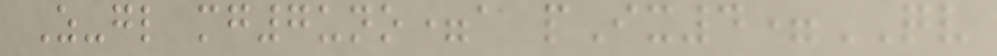Z-gl mg7uno=a pIx4=QV
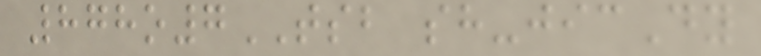878o7TSB sh-jicDy
